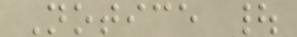Notice |
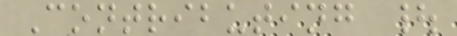Contributing |
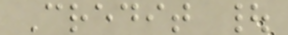Credit |
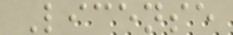License
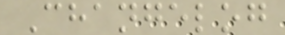Changelog
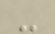-
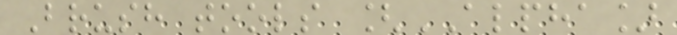Brush tools [ALPHA]
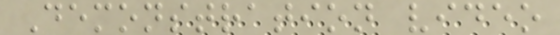Demonstration video
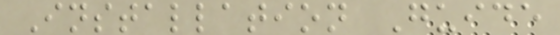Installation Guide
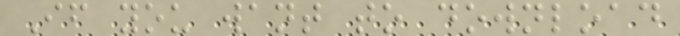If you want to download
